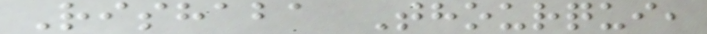Rishaba Thourqui,
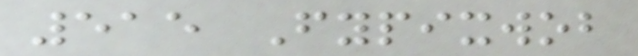515 Fypixwob
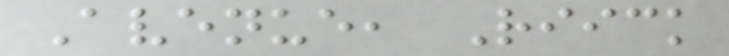Avenue, Riick
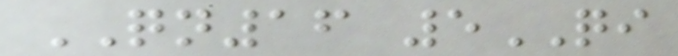QN16 5QI
